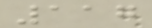117
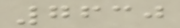7630
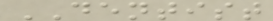DENTIST
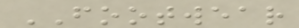FOOTWEAR
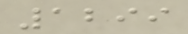1299
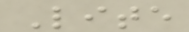Lite
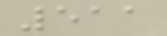511
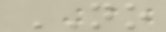NO
